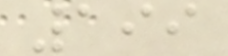199
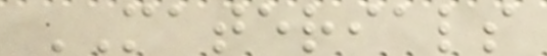MATERIALS
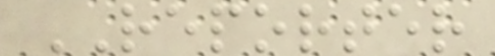REPORTER
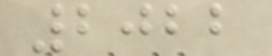2022
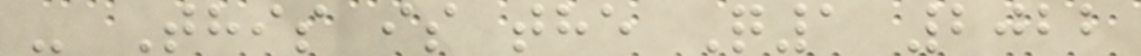- This is the Q1 2022
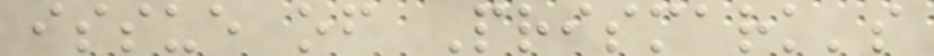issue of Prismark's
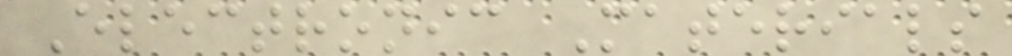Electronic Materials
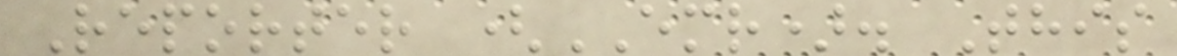Reporter (EMR). This
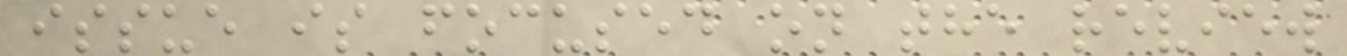issue is focused on the review
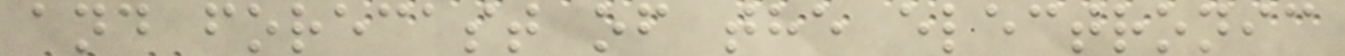and forecast of the electronic
